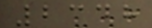2348
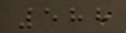588
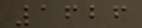1626
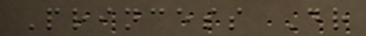Princess Dr
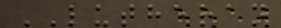LUTHERAN
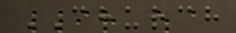CHURCH
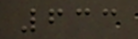633
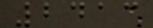2413
